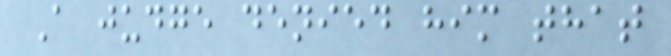A judge denied him that
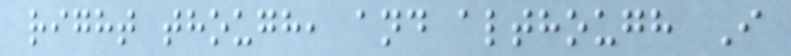right though, and although I
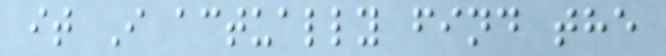it I actually find the
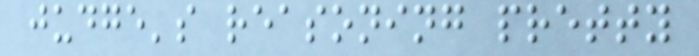judge's reasoning pretty
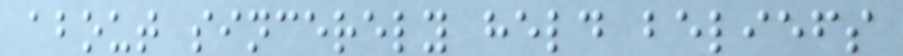about sincerely held beliefs
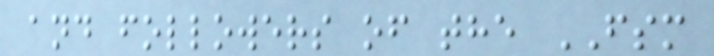and followers of the FSM
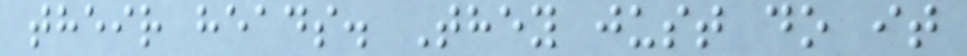their heads. They just do it
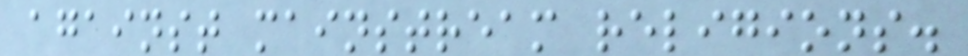against mainstream religions.
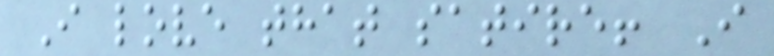I love that satire! I
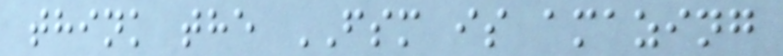think the FSM is amazing
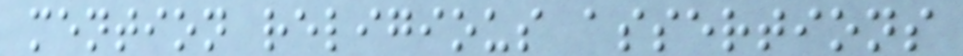mention religious assertions
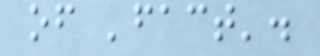of 'fact'.
